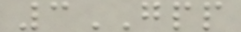3GPP
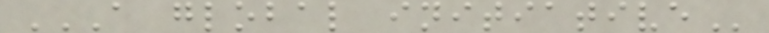A GLOBAL INITIATIVE
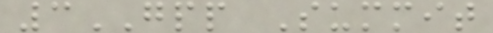3GPP Summit
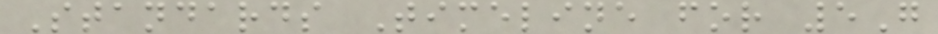Standards Timeline for 5G
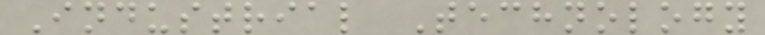Industrial Technology
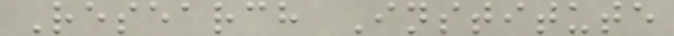Research Institute
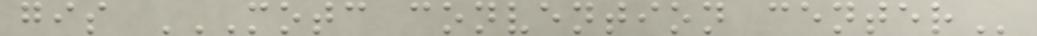gis MOTC CONVENTION CENTER
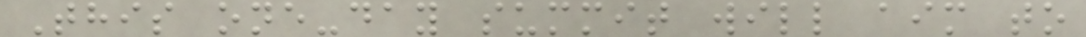This one-day summit will aim to
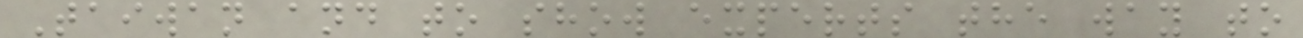Taiwan and to show experts the way to
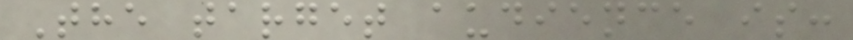The target audience is:
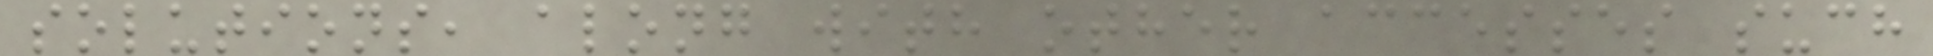solutions, along with other accesses such
